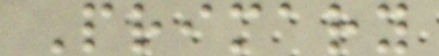Primary
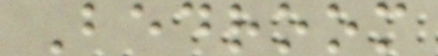Bedroom
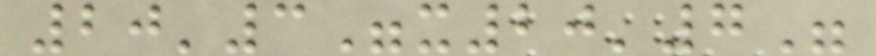20'3"x20'7"
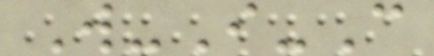W-I-C
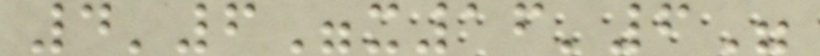4'6"x16'6"
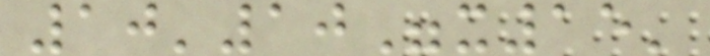10'10"x15'
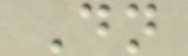Dn
